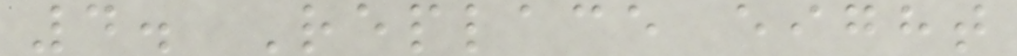4. Replace eight
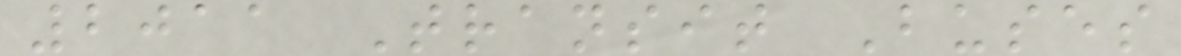2011 Transit Buses
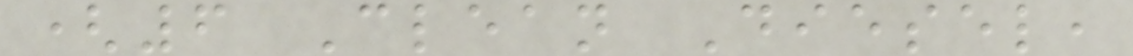(6 Clean Diesel,
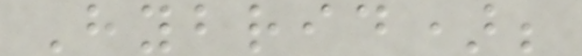Hybrid);
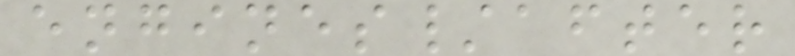engines/after
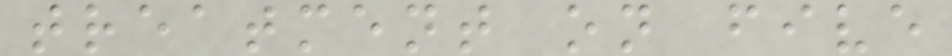treatment on five
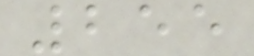255
